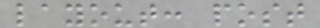layout: post
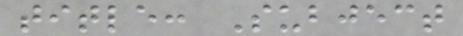title: Subject
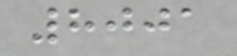8001
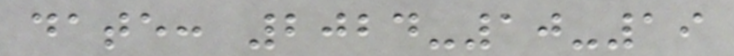date: 2024-10-19
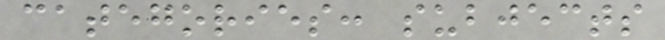categories: subjects
